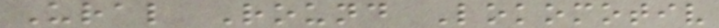Ural Round Lokomotiv
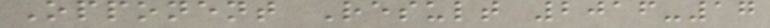Opponent Result 2016-17
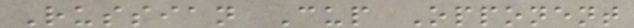Russian Cup Opponent
